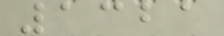1321
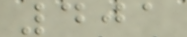401
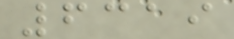6319
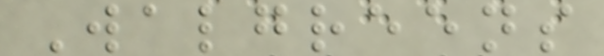Walgreens
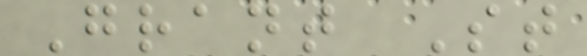Grant St
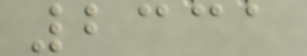2331
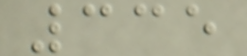335
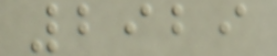2929
